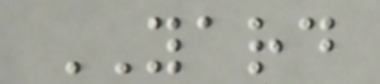YARD
